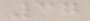37
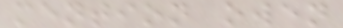mention owen
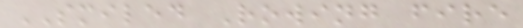SMILED Rowing fire
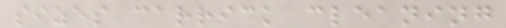sizes carrick cleaning
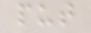put
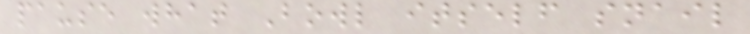pause what Bowl itself snail
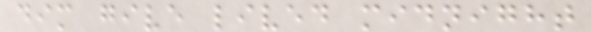dim give lived midnight
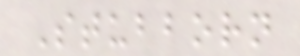Stubborn
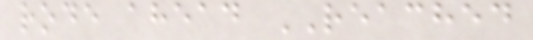rode ahead REACHED
